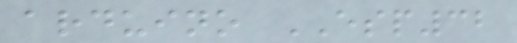arduino ESP32
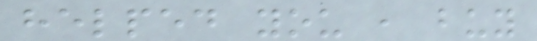helped you , buy
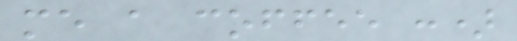me a coffee :)
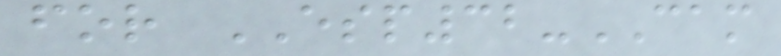for ESP32-CAM
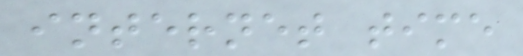internet time
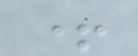+
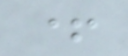+
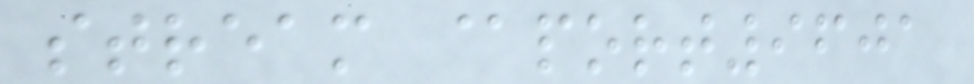stream @port9601
